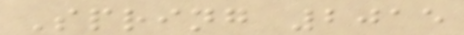Spring 2015
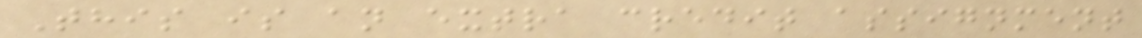This is an extra credit assignment
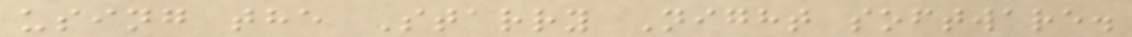using the Starry Night software.
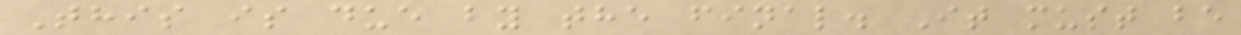This is due by the final. It must be
